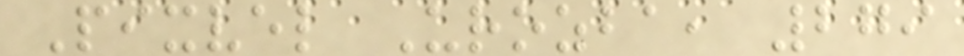Pixvel Urozba, 279
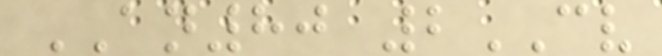AN80 2CV
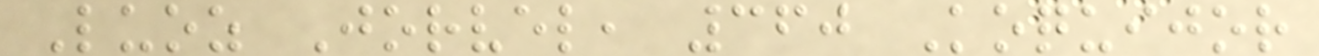Luoz Jorvel, 360 Koquijor
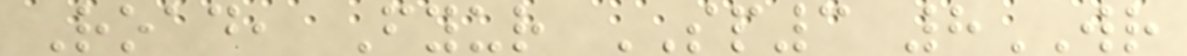Road, Fyur SP3 8WR
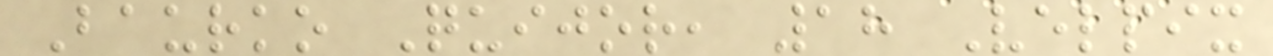Baurko Quijor, 18 Velpix
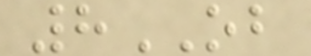8OB
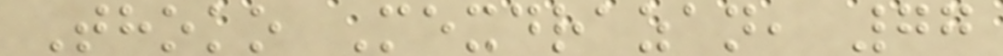Thoko Mexdrazan, 77
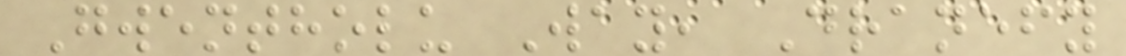Gwentholu Way, Dranefy
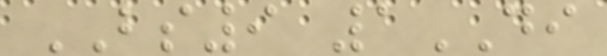BS9 1DI
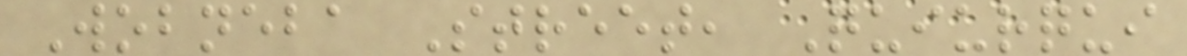Wobneba Street, Quiurqui
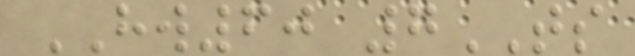HW60 7TS
